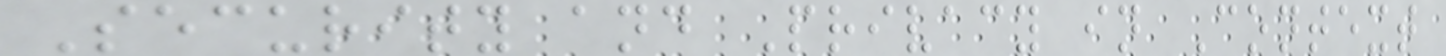Security and Privacy in Context
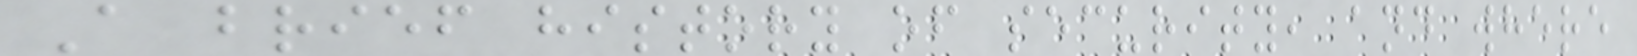A brief history of security, and where
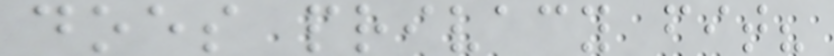does privacy fit?
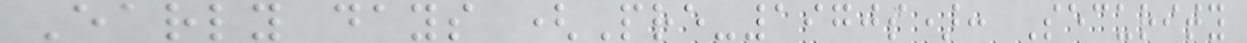Early days (Pre-1970s): Security
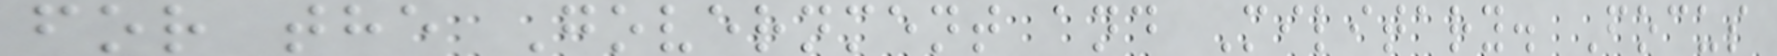for the Government and Military. Focus
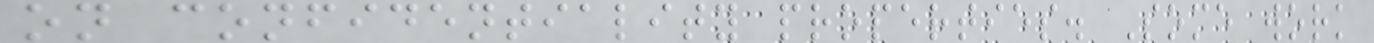on confidentiality properties. Some work
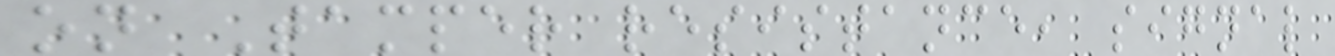on Tamper resistance, signal
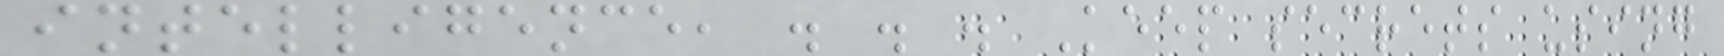intelligence, . . . Keep secrets using
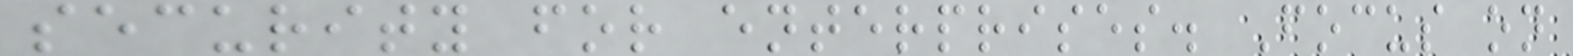security for enterprises. Focus on
